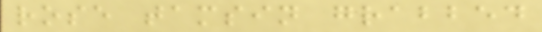rose tamsin grabbed
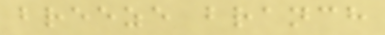breeze branch
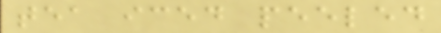tea iced peeled
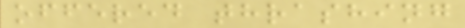offered thrashing
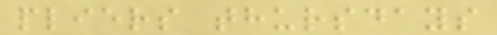pliers thursdays
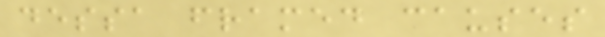dessa framed causes
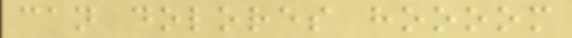can dolores hoooom
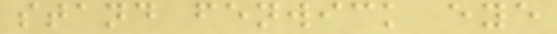stand fenwick eye
